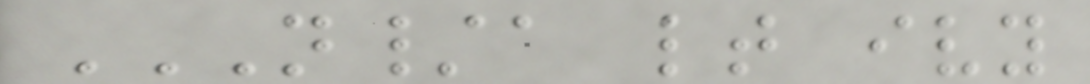N/A LT IVY
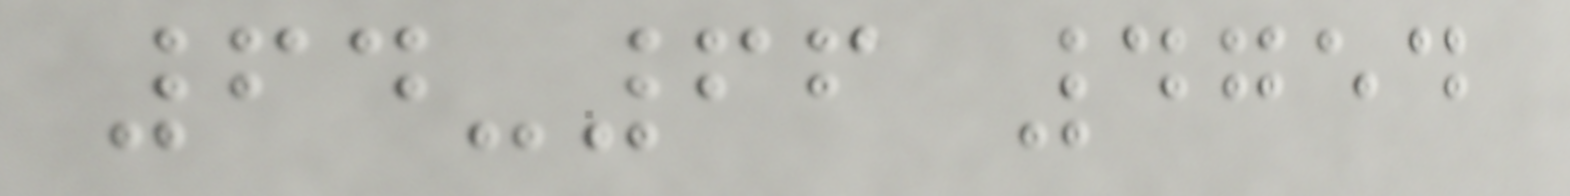64-66 4754
